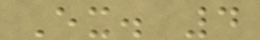Ex. 4
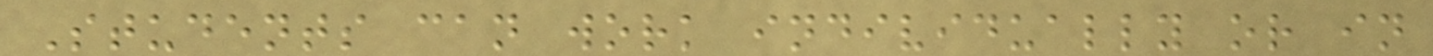Students can work individually or in
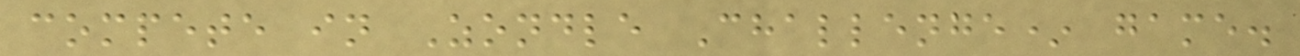compete in Zondle Challenge* game.
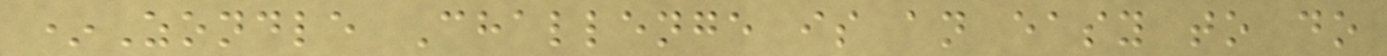*Zondle Challenge is an easy to do
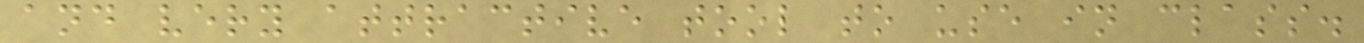and very attractive tool to use in class.
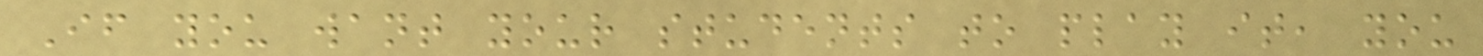If you want your students to play it, you
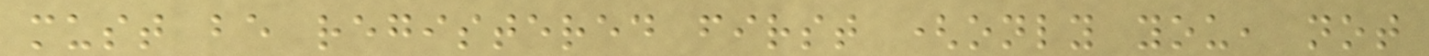must be registered first (only you, not
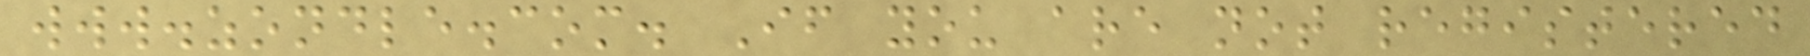www.zondle.com. If you are not registered
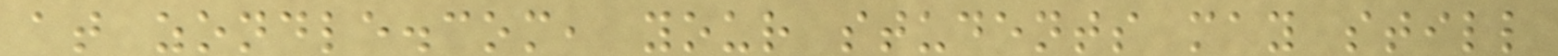at zondle.com, your students may still
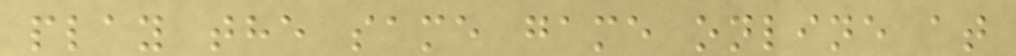play the same game online at
